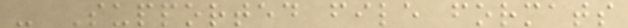- Supported file formats
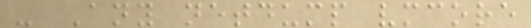- Any netdump vmcore
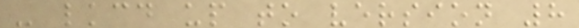- lkcd up to version 8
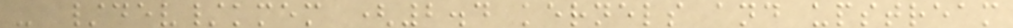- /dev/kmem (2.4 kernels and upstream
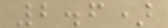2.6)
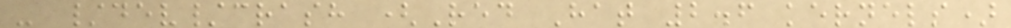- /dev/crash (Red Hat 2.6 kernels)
